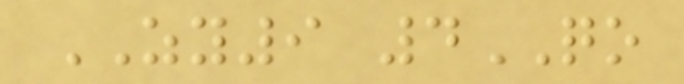ZY9 4QO
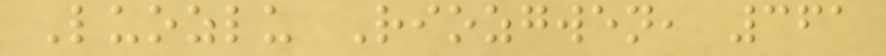Luozlu Riozgwen, 361
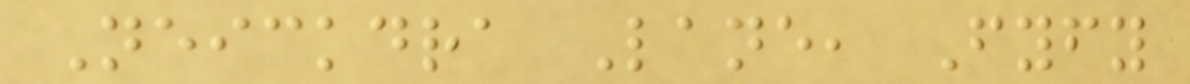Neickdra Lane, Fyfy
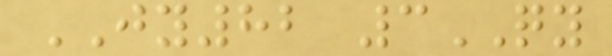JY82 3QY
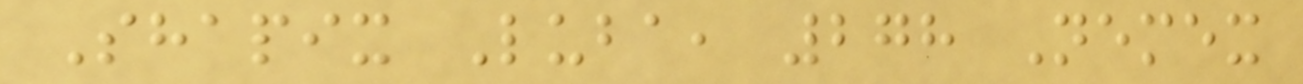Shapix Luba, 278 Nemex
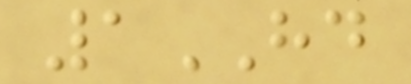1HD
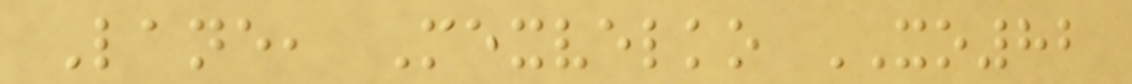Lane, Mexvelko XO82
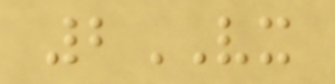2VX
